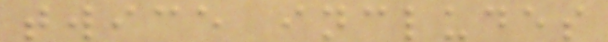twice includes
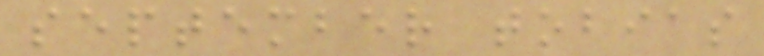september tobias
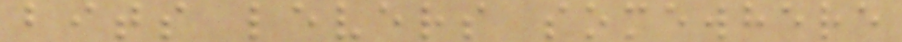bits levers somewhere
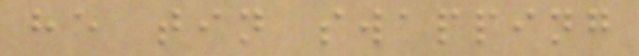he tin swapping
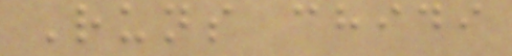Runs chidi
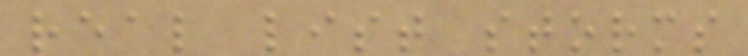real list storms
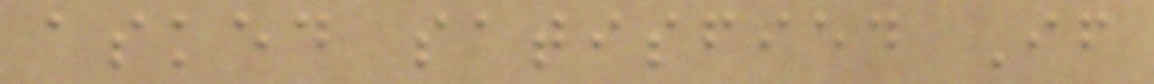asked satisfied If
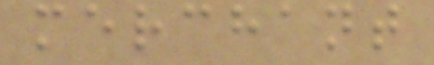merchant
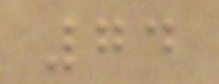74
